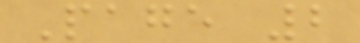Page 2
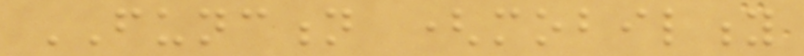FUNCTION (mobility
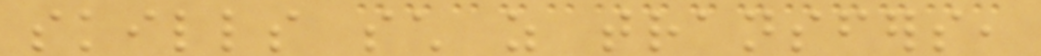skills such as transfers,
